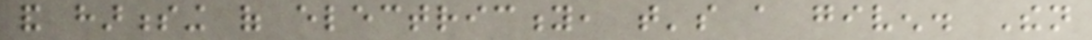and harnessing of electricity, that's a given. Then
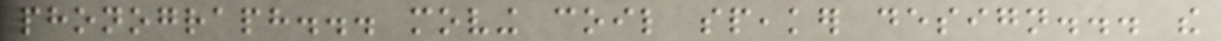phonograph... moving coil speaker design... the
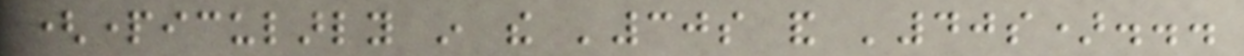(particularly in the '30s and '40s)...
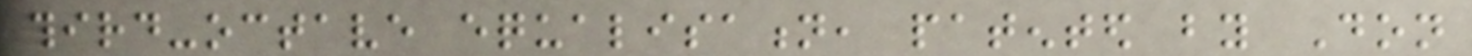third-octave equalisation, patented by Don
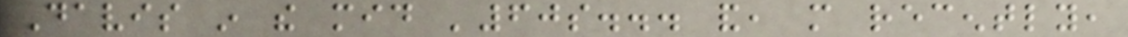Davis in the mid '60s... and, more recently,
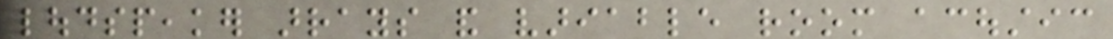loudspeaker arrays and variable room acoustic
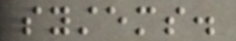systems.
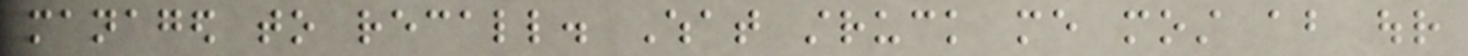managed to recall. What struck me most about our
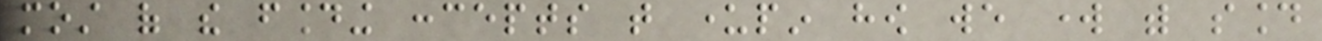most of the founding concepts that underpin how we work with sound
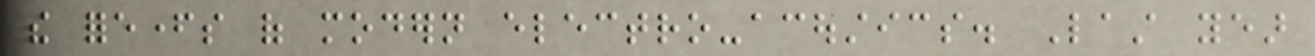the forefathers of modern electro-acoustics. Last year
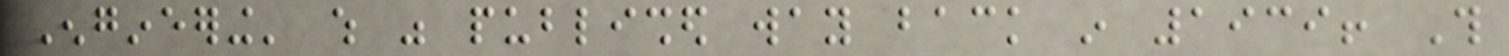Engineering' which was published way back in 1939! This
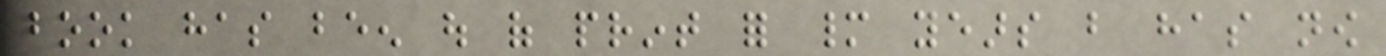book has been out of print for many years but has now
